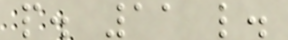p. 11 l.
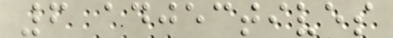6 adjectives
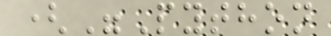("Python
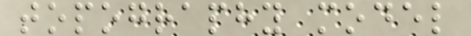topography model
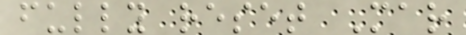fully reset Mar
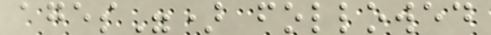ages") followed
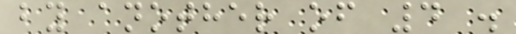by another of 4 .
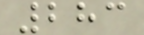283
